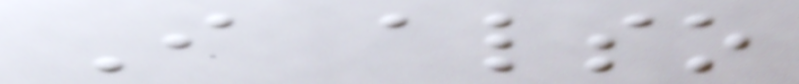I also
